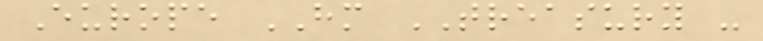Europe HM TREASURY -
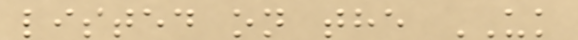listed on the UK
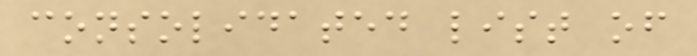consolidated list of
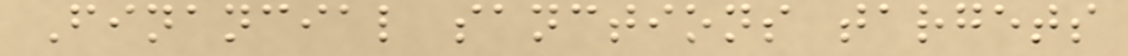Financial sanctions targets
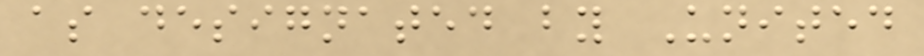as designated by United
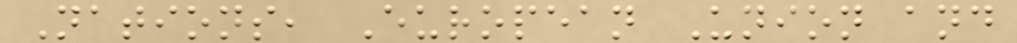Nations, European Union and
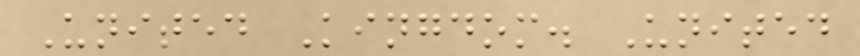United Kingdom. United
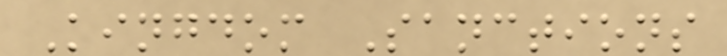Kingdom Sanctions
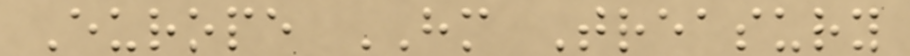Europe HM Treasury
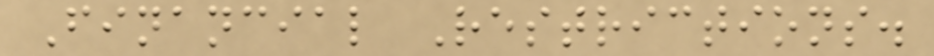Financial Restrictions.
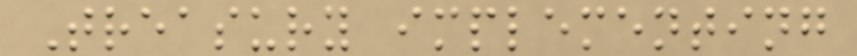Treasury implementing
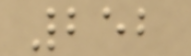252
